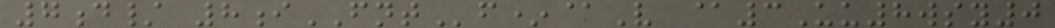7d/ 8iFNTf*@V @3Uu8wsy0
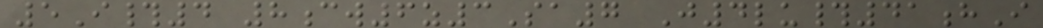5I#4 8cw6z3Sa7 J4lu#41hI
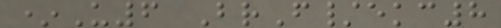*U6 BrF/ekc8
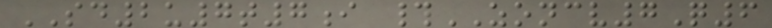SD2u7t7i #ZONCV7Q6
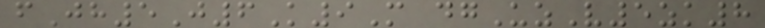fJh5J6K9M dgUzV5zk8
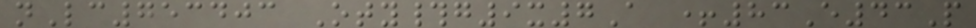nLc753403 Oty#g9x7A +83E43P
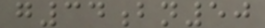g34bn50
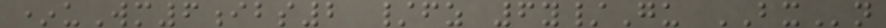*uWm6ibs2 /fz 6y/Gu BXn
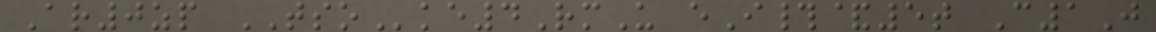Ar0zp TSOke4RmU eI#&5t C1J
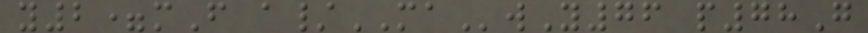y2=mF a/MAwY76 p78G
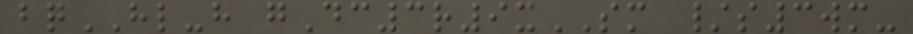bqHL-h gDc3r9xSM /s3wm-
